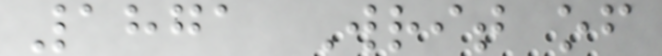1871 Writ of
